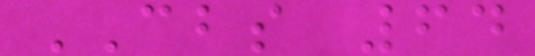CBS 64
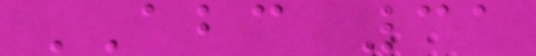ABC 31
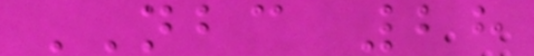NBC 28
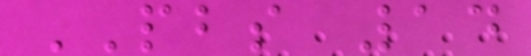PBS 14
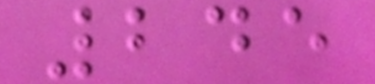245
